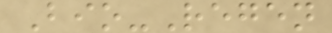Bio-Regen
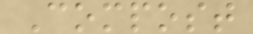Compost
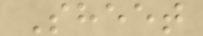Sheet
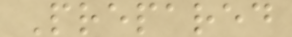Prepared
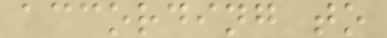according to
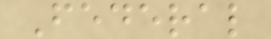Federal
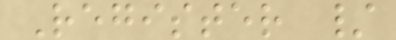Register /
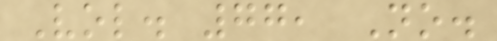Vol. 77, No.
